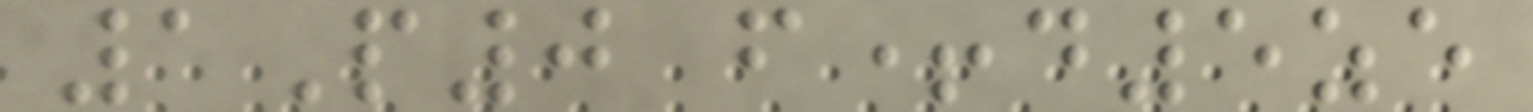1P0 f+d5ze
